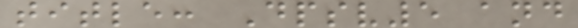title: Dpsv5 and
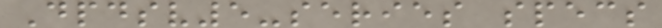Dpdsv5-series specs
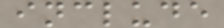include
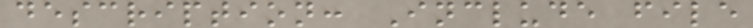description: Include file
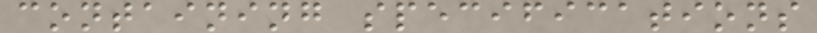containing specifications
